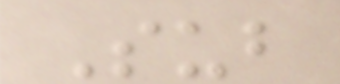Sub
